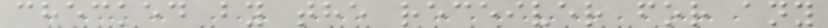checked by the receiver for any
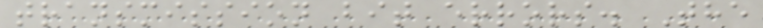transmission bit errors. The
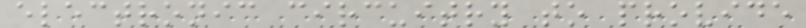electronic circuitry to provide
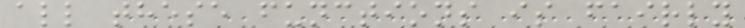all these functions is fairly
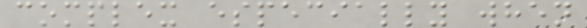complex especially when
